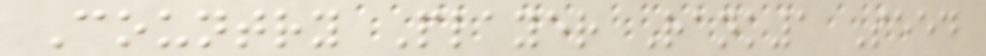Country Player Rank1 Seed
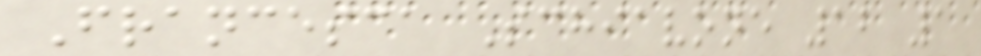Francesca Schiavone 12 1
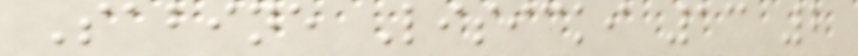Sabine Lisicki 13 2
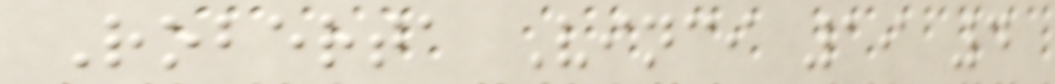Roberta Vinci 19 4
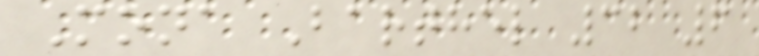Mona Barthel 32 6
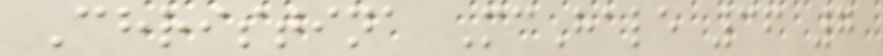Christina McHale 36 7
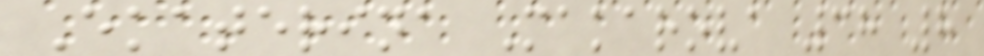Ekaterina Makarova 38 8
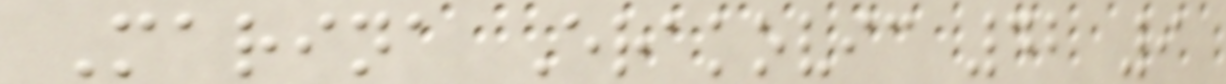Marina Erakovic 42 9
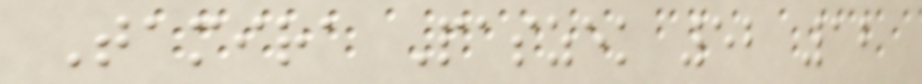Tamira Paszek 52 12
